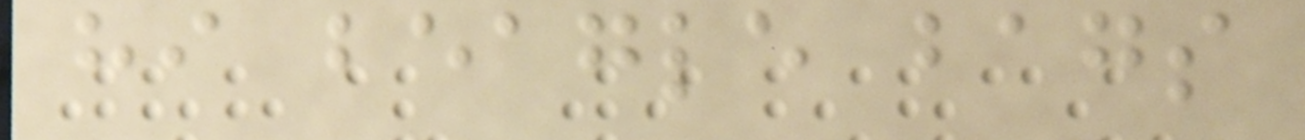hi beagle bags
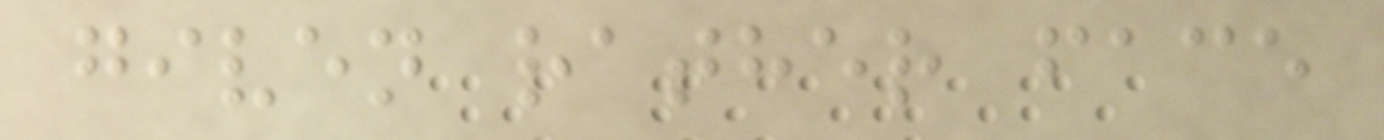given rather face
